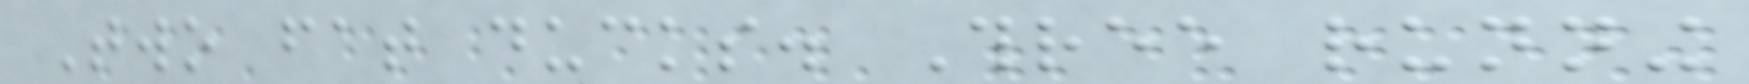Two fat ducks. Three running
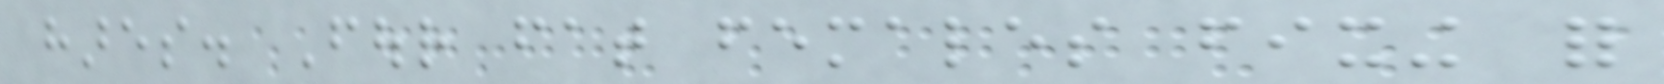hares. Four fat females fixing for
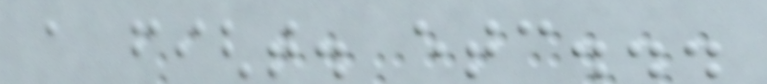a fight. etc...
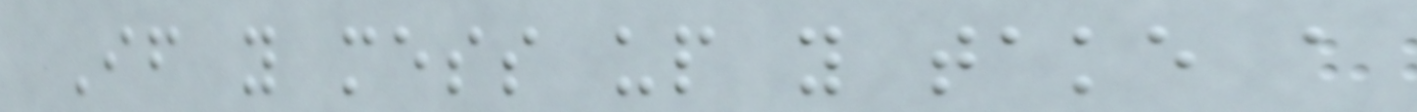If you mess up you take a
